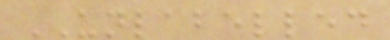UNLABELLED
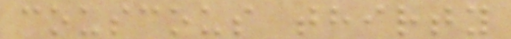couscous thirty
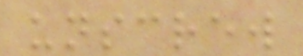unscrew
